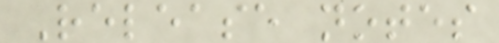Release notes
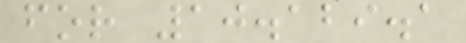for 10.129.1
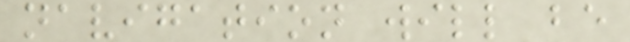navigation will be
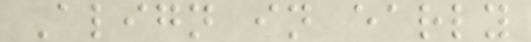Align in early
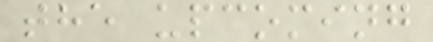the upcoming
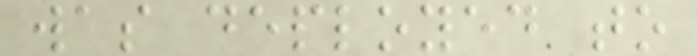was deployed to
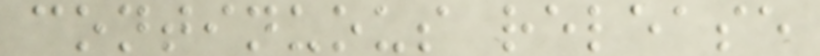continuous release
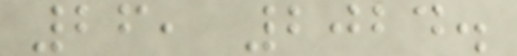26, 2024.
